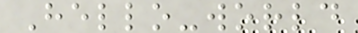Hello-world
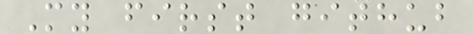My first github
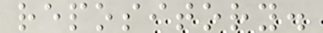repository.
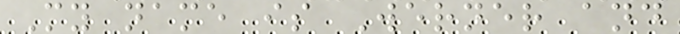My name is Werner and
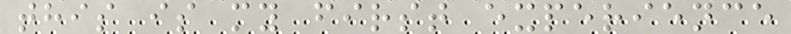this is my first experience
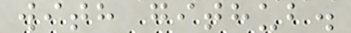with github.
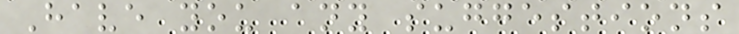Have you any suggestions
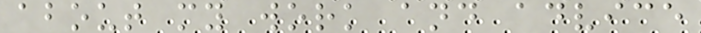about my work and advice
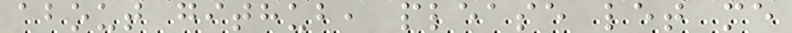about github, please let me
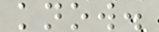know.
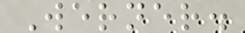Werner.
